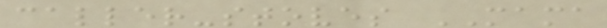caller-stoves MAMA
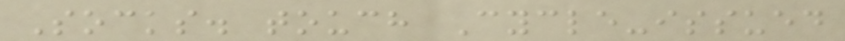Socks. touch Cycle-issued
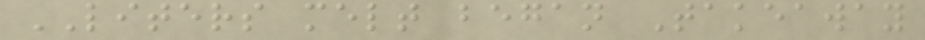LITERS melt began Takeaway
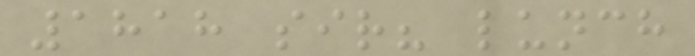1818 sir? lunch
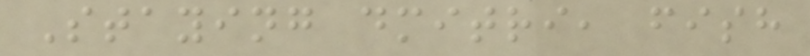Staying dmitri, fish
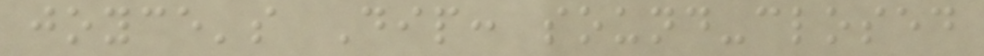joyce's Dip: sound-closed
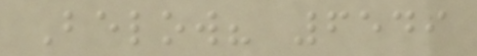Below? 6549
